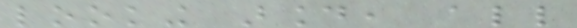looking around, all
